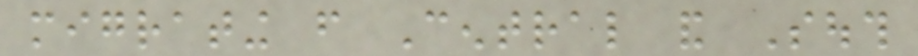migrating from Central and South
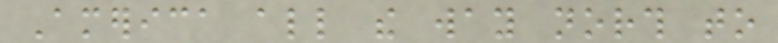America all the way north to
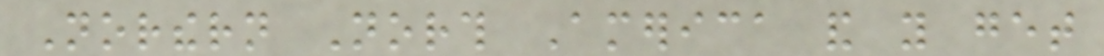Northern North America and you get
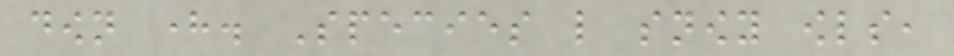down here. Species like snowy owls,
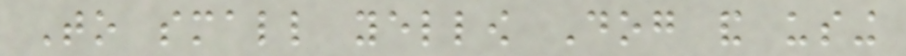To small yellow Dog and using
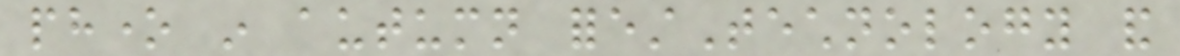phone in autumn forestTechnology and
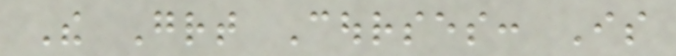The Great Courses: Is
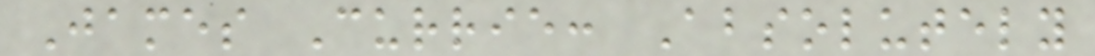James Currie: Absolutely
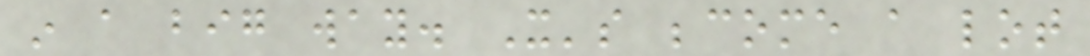in a big way. It's become a lot
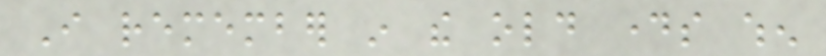I remember in the old days when
